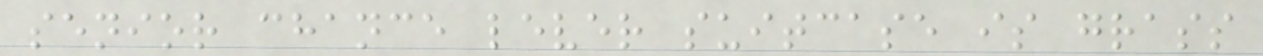senior chance lever suitcase is grass
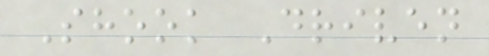Shook Driven
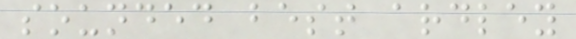sounded best ardley
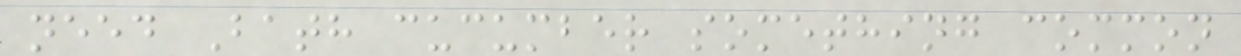need Bath cucumber something common
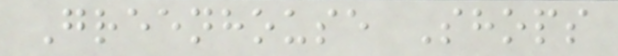Greenhouse Shops
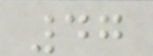47
